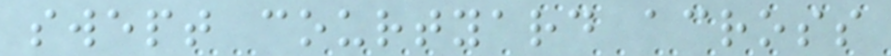swept courtyard across
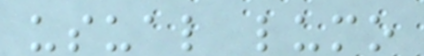usual lumo
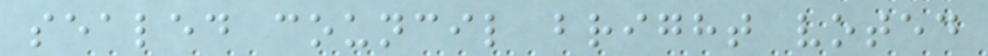sealed council bright voted
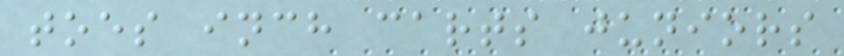toes inch carts juniors
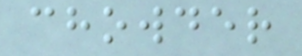chowder
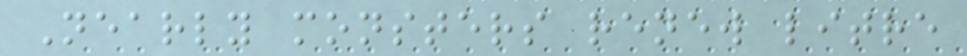Nearly monsters renew litre
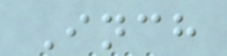Inch
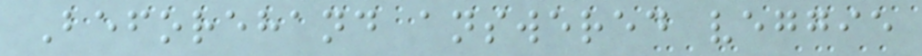Beforehand answered veggie
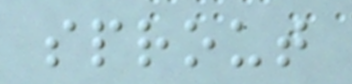sprout
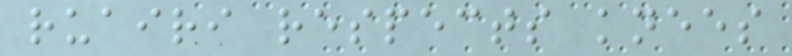ruairi respects knees
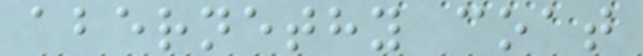abernethy coat
